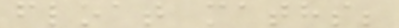float maths;
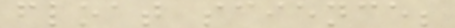float science;
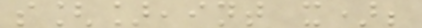s[],int x);
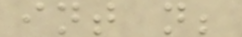int n;
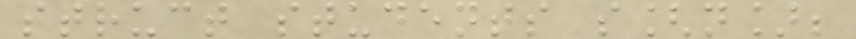struct students s[n];
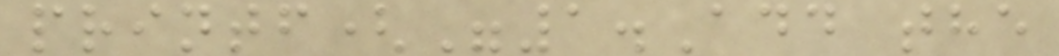printf("1.Add the
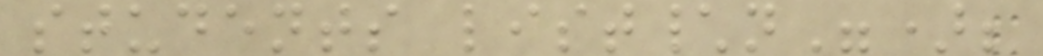students list\n");
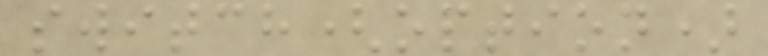switch(option)
